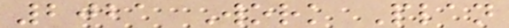2021 Work Plan
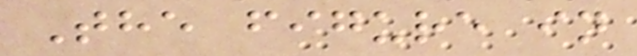The figure in
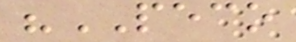"PECO
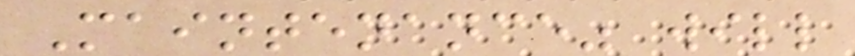Maintenance" will
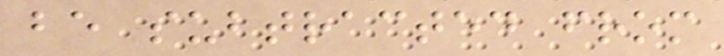be subtracted from
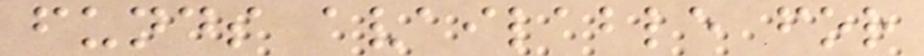funds available for
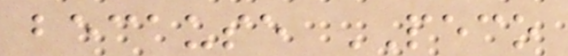because PECO
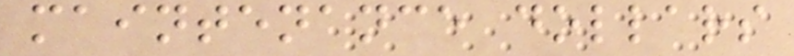maintenance dollars
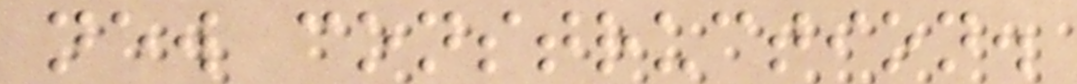new construction.
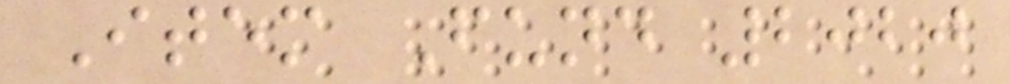Item Fund 2020
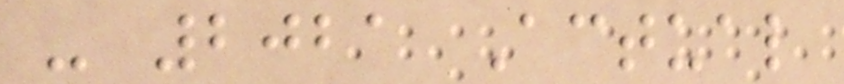- 2021 Actual
